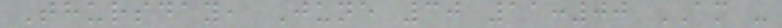Thursday, June 30 11:00 AM -
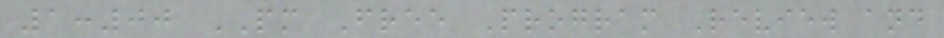1:00 PM Free Program Review and
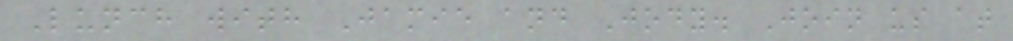Lunch with Jamie and Jody. Join us at
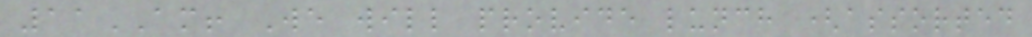11AM! We will provide lunch (assorted
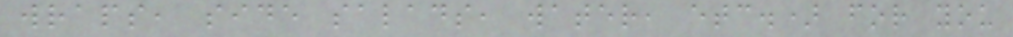wraps, side salads, water, etc.) for you
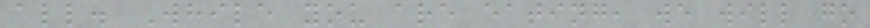all. While you are eating, we will go
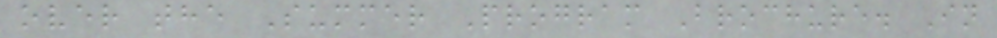over the Summer Program Brochure. In
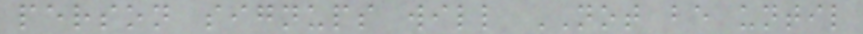person signups will NOT be until
